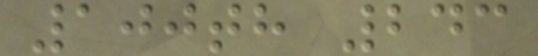100th 243
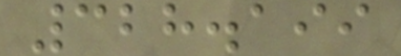328.199
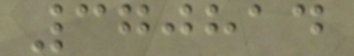370814
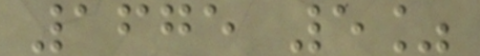1675 5%
